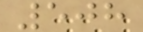508
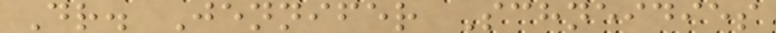Dr. Jennifer Schneidies
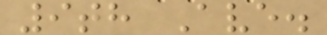9th Ave.
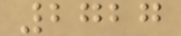2727
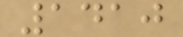1410
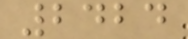2424
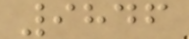9846
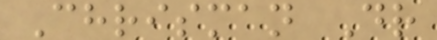Chrisman Dr
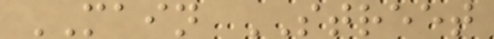MAIN STREET
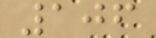106
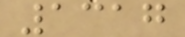1317
